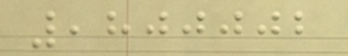,800002
